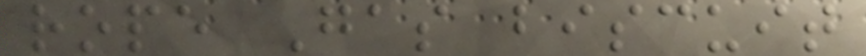rope Gas biscuit
